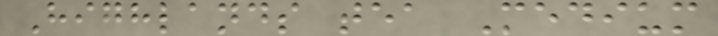Highlands tea Medium
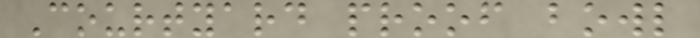Courtyard proof bowl
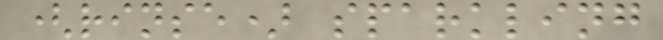(rinse) sparkling
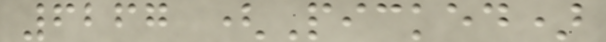6267 (Picked)
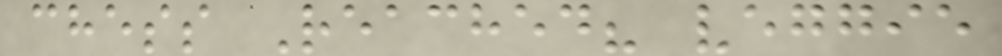chess Reached? veggie
